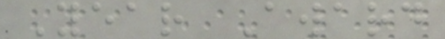Year Award
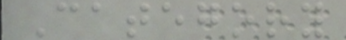Category
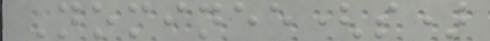Nominee(s)
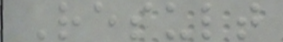Result
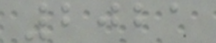2021
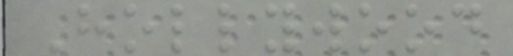Hollywood
